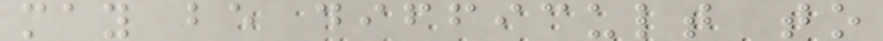may be difficult to
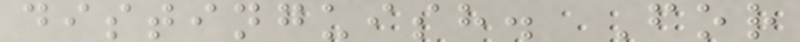distinguish. For
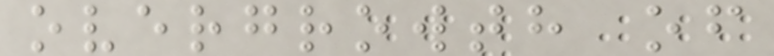overgrowth of
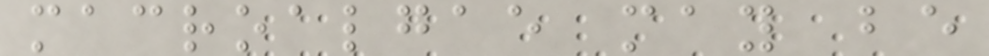macroalgae may be
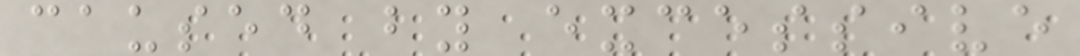caused by excessive
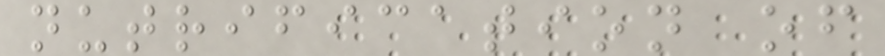nutrification of
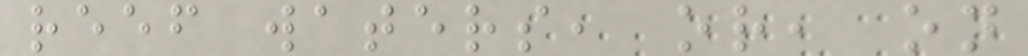reef waters, or, on
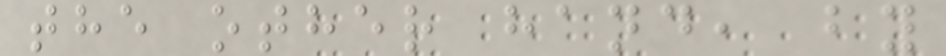the other hand, by
